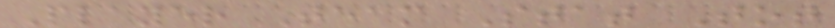Player Team Stat Tot
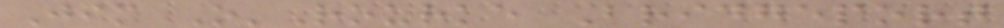Jim O'Rourke Bridgeport
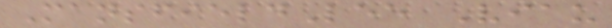MansfieldLee Viau
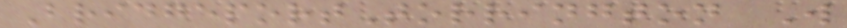BridgeportTorrington W
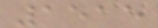1515
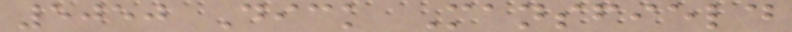5050 Dick Mansfield
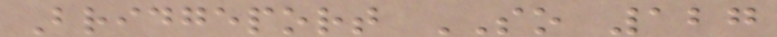Bridgeport SO 127
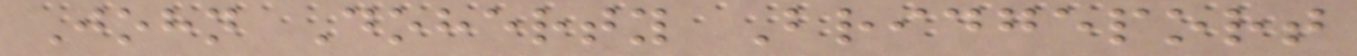John Doherty Bridgeport
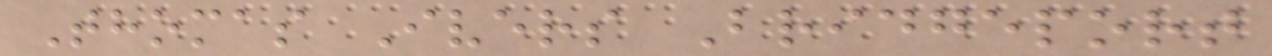Thomas Ivers Bridgeport
